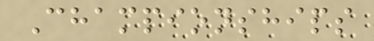Championships
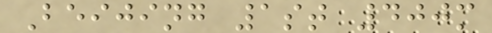Beijing 1st 400m
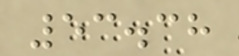53.38
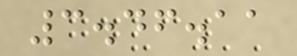3.46.11
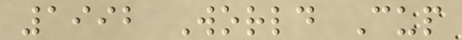1992 World Cup
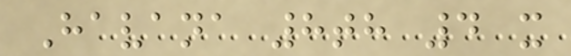Havana 8th 4 x
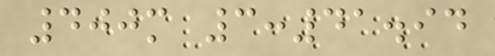400m 3:41.94
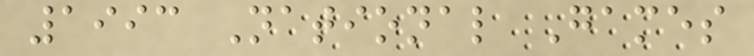1993 National Games
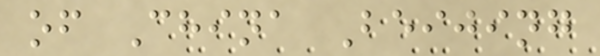of China Beijing
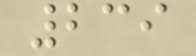239
